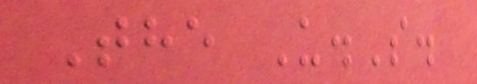The U.S.
